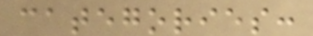categories:
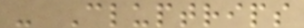- Cluptrips
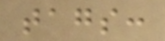tags:
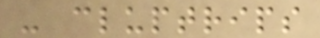- cluptrips
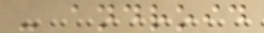- android
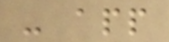- app
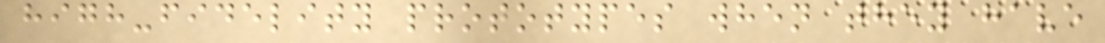high-fidelity prototypes when they have
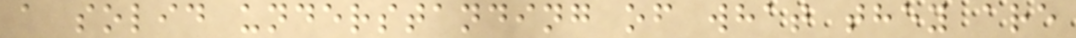a solid understanding of what they are
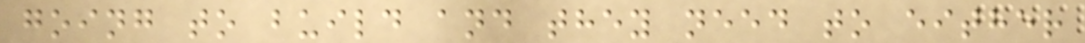going to build and they need to either
